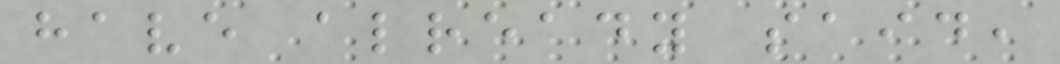have already said,
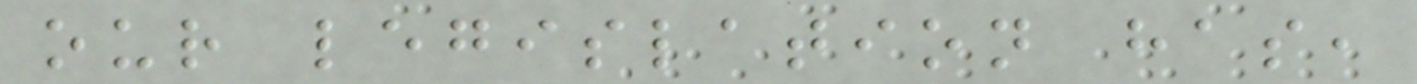our legislation has,
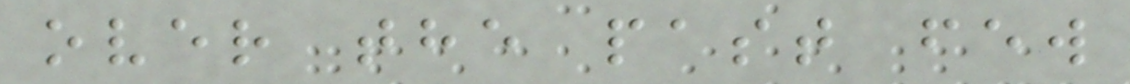over the past few
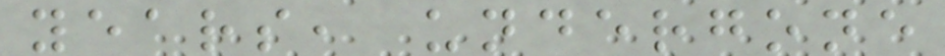years, undergone
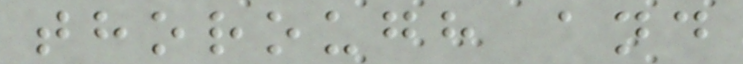thorough and
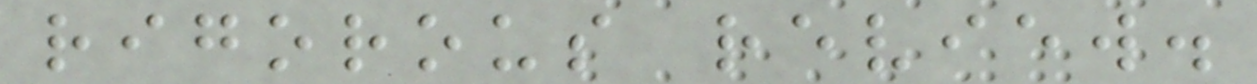rigorous review.
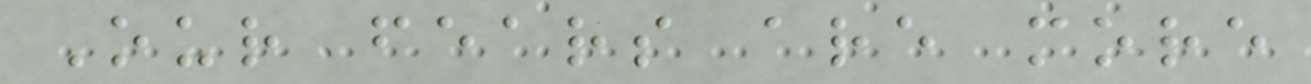Our fears are more
